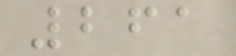261
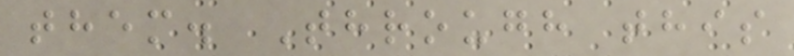them. Through this
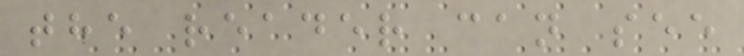the reader can see
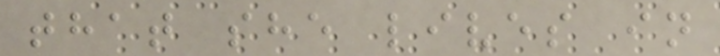that she lives in
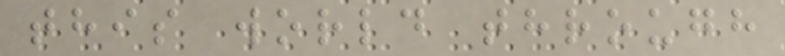this world through
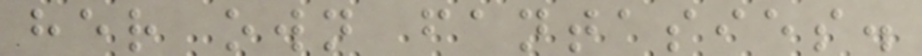her own fantasies.
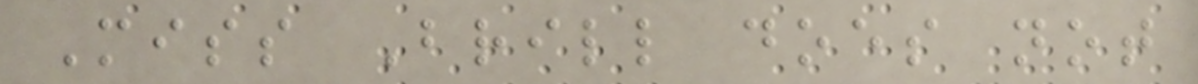Miss Brill does not
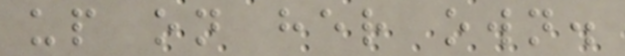up on her own.
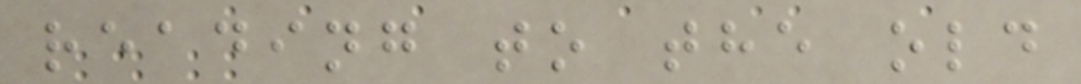reading to the old
